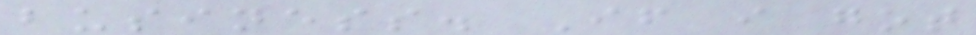business. If i got
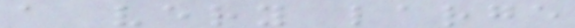a very large
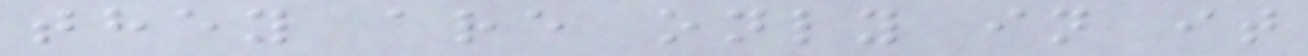they are only in it
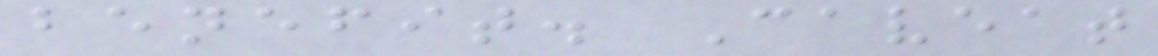benefit. Caveat
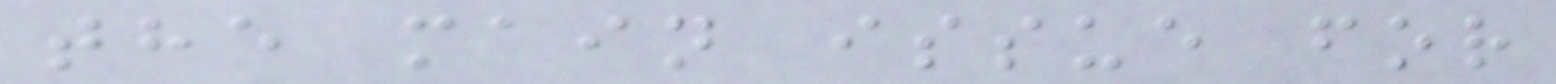the main issue for
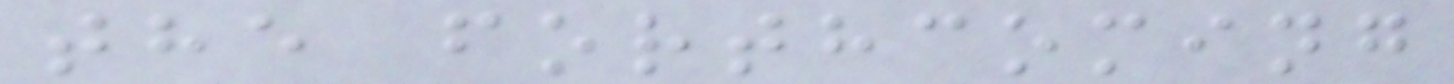the forthcoming
